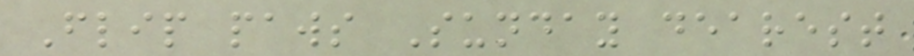Flip paws Sunday dearest
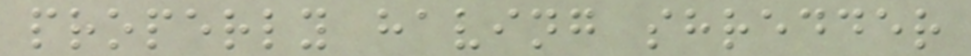properly having shredder
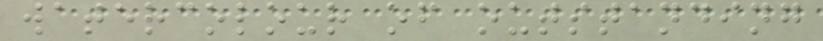watercolour of outstanding
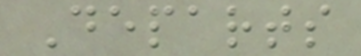Departs
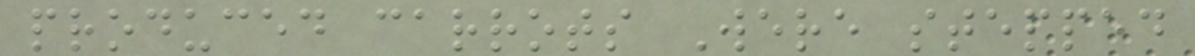produced carrots Were stepped
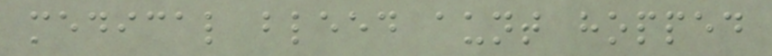medical bleed aunt hopped
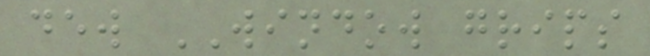dew WINDOW grips
